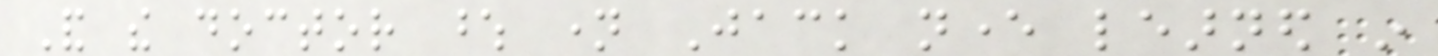And the doctor whose name Jack never learned in
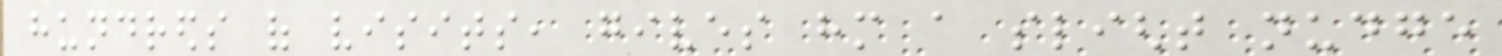hundreds of visits, gives him a slight nudge
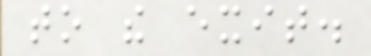to the exit.
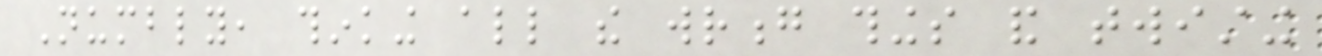Numbly, thinking all the wrong things and twisting
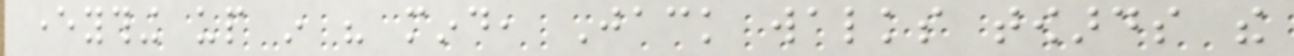everything up in his mind, Jack walks towards the
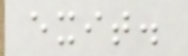exit.
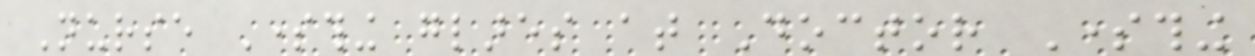Nurse Something glares at Doctor Something
